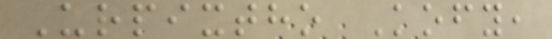Urpixtho Kofy,
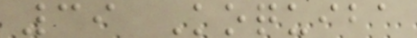39 Koquiba
